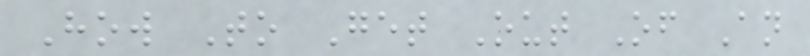How To Get Out Of An
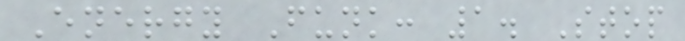Energy Funk: 1. Stop
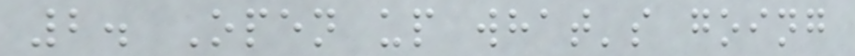2. Open up what's going
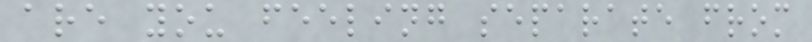are you feeling separate from
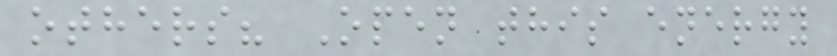others? Open this energy
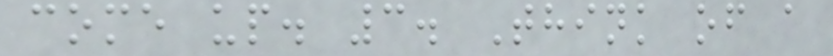come up. 3. Think of a
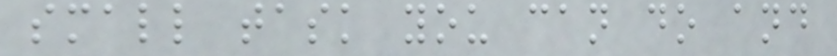small task you can do and
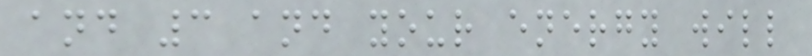and 3 and your energy will
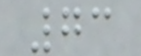73
